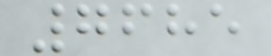7685
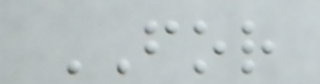FOR
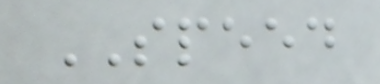SPEED
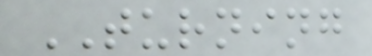TURNING
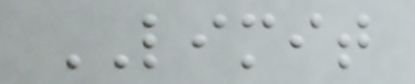LIMIT
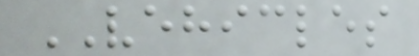VEHICLES
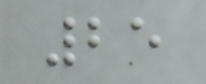25
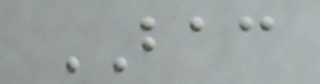BAC
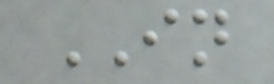IN
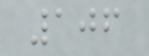106
